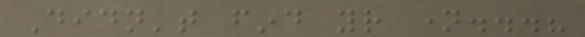Didn't find your name...?
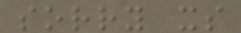sorry its
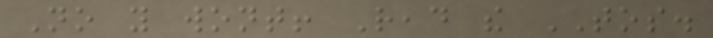No you wont! Read the TOS.
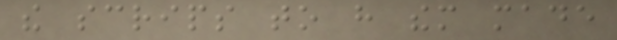the scrips to have them made
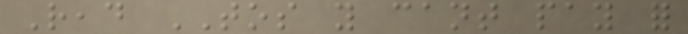Read TOS you cant pay for
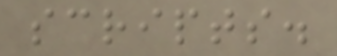scripts.
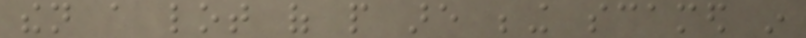then a lot of people are being scamed in
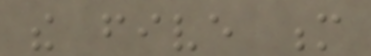the five m
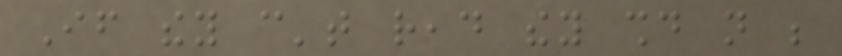If they can't read they should not be
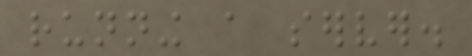running a server.
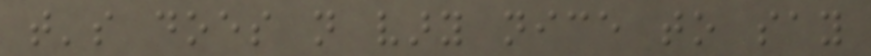that's does not vary nice to say
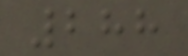288
